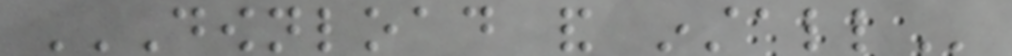DOWNLOAD AND INSTALL
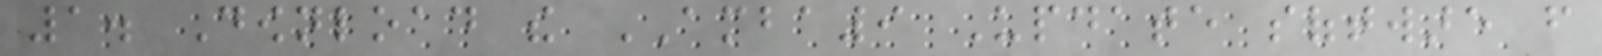1. Download the AMBA9 Update software from
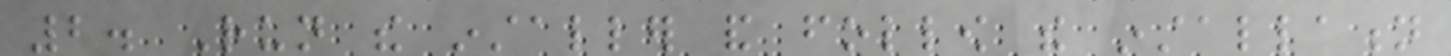2. Run the installer and follow the installation
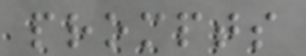prompts
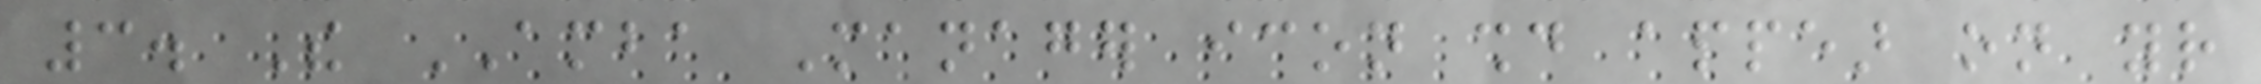3. The AMBA Manager icon should appear on your
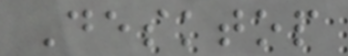Desktop
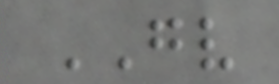GV
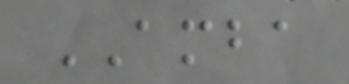AMBA
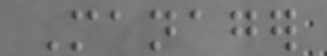Manager
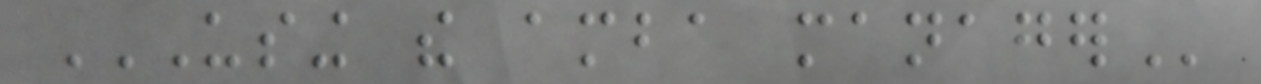USING THE AMBA MANAGER
